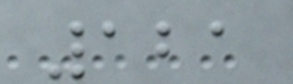121
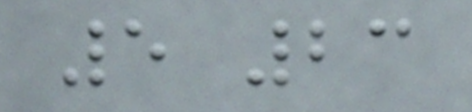5 23
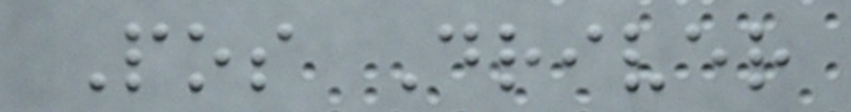Pos Driver
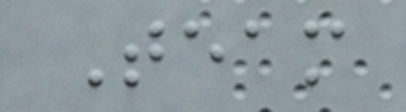Team
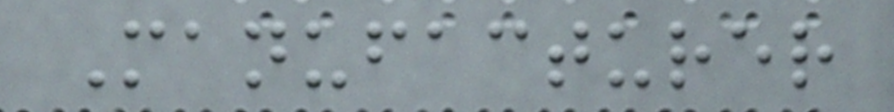Manufacturer
